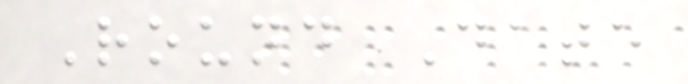Round Date
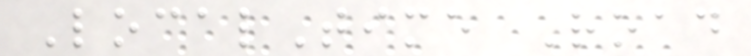LocalTime Road
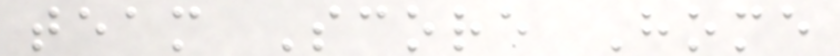team Score Home
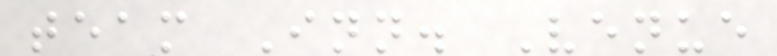team Inn. Venue
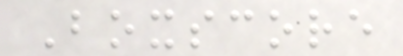Boxscore
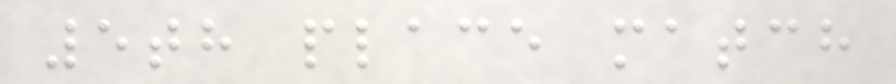5th place match
